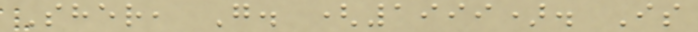Sher, G. (1999). Is
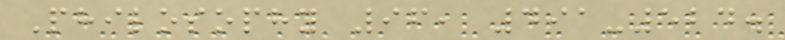Philosophy 96, 491-524.
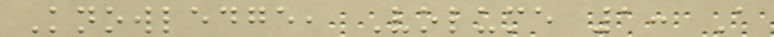Knowledge, Volume 1: A
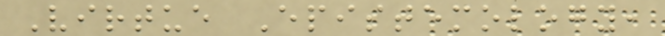Virtue Epistemology,
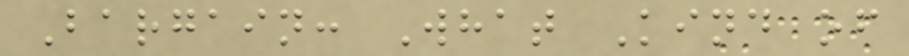Bargain: What Kind of
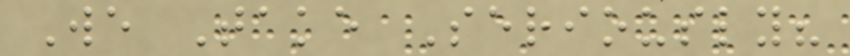We Take Seriously?
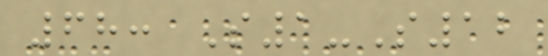68: S1-S12
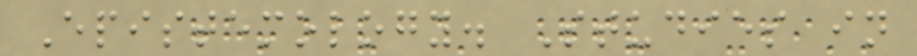Epistemology. Studies in
